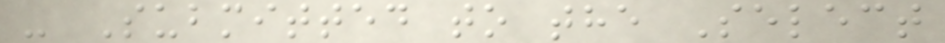- Submitted to the Select
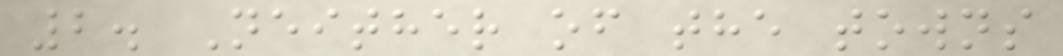2. Neither of the towns
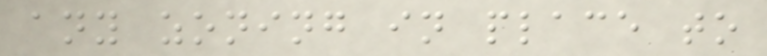any zoning in place to
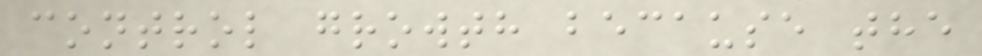control growth because the
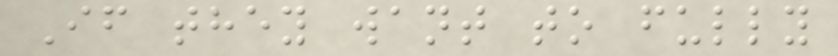If they want to fully
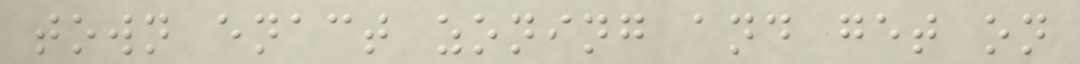town enact zoning and get on
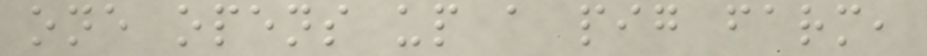one opens up a pig farm,
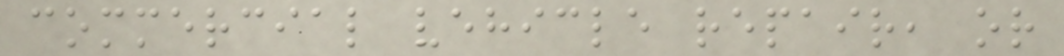commercial vehicle repair, or
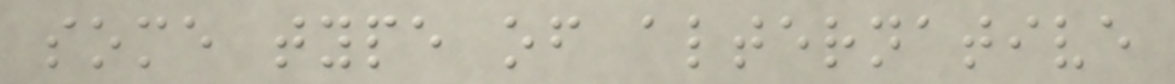some type of alternative
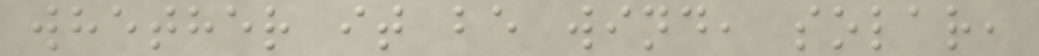whether it be wind, solar,
